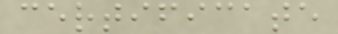certificate
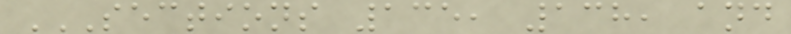SECTIONS 135, 138, AND
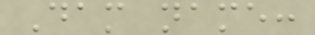Dam name:
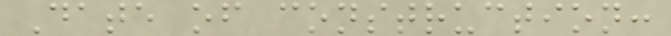Date of construction:
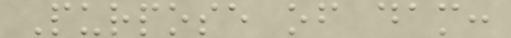Purpose of dam:
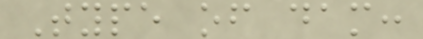Type of dam:
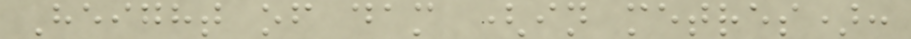Height of dam (in metres):
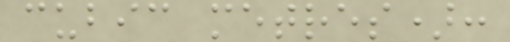cubic metres):
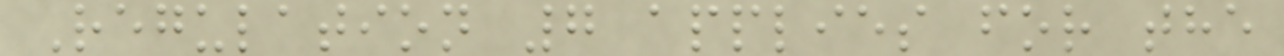Regulation 7 applies for the
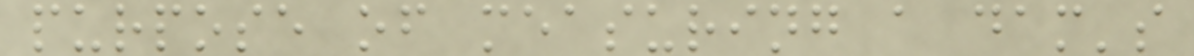purpose of measuring a dam's
